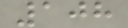108
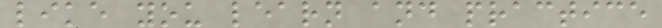like you learn and practice
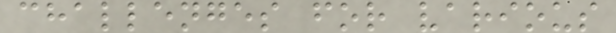challenges for various
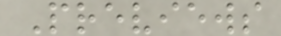Previews
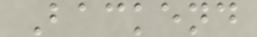Backend
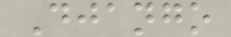Django
